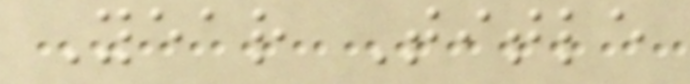Year Title
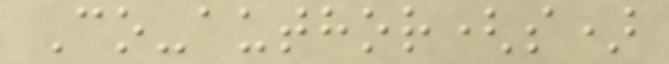Co-author(s)
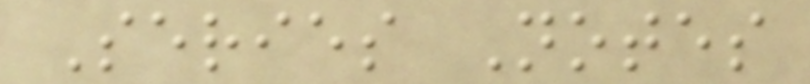Series Notes
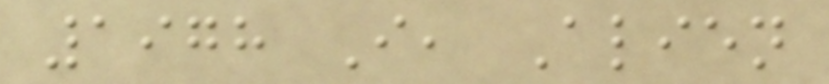1978 I, Alien
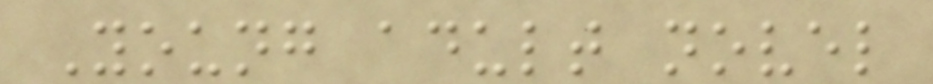Young adult novel
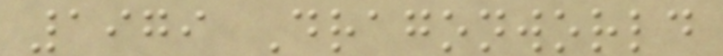1979 Dragonworld
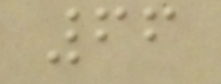66
